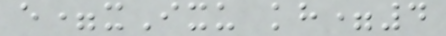e=xIxu kh=4
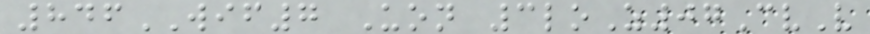846WIF7 Uon 3loZ07CvV
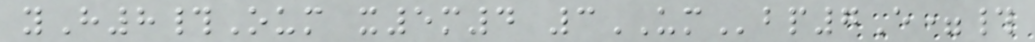yH8#Oum x5m4 3UMbp7E=#
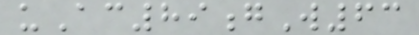uAc89gW63
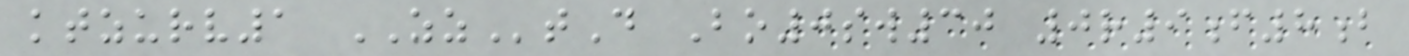ktzurv1 ZZtD Bo0sw30 0r9f8b
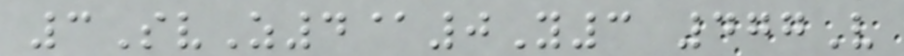3SvZ4@0Y3 477V
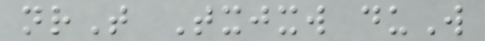nrT Txjxw duW
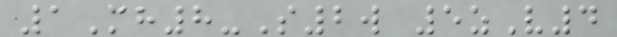1Mh8-S2w 5zV4
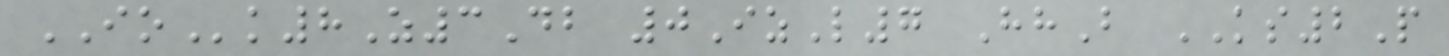IOk8Z3Db 0IzL7 HhB KS2P
